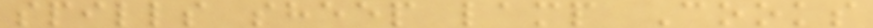spills sheep lamp Cooks
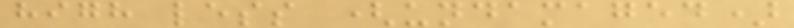high less (undamaged)
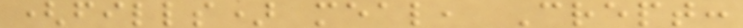(fills) meal, Crept:
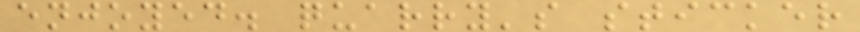enjoyed. quarry's sticker
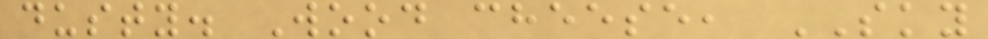dusty. Wood cheese, SKY
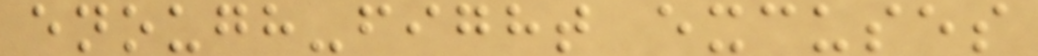enough-fight excuses
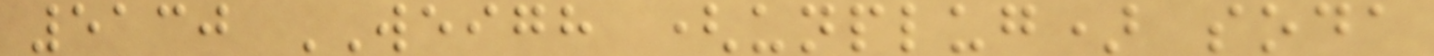5130 WEIGH (unplug) soda
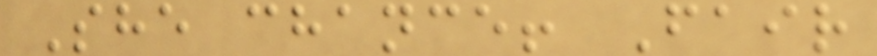She chance! Fair
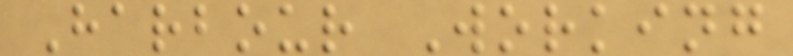Harbour Working
